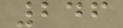246
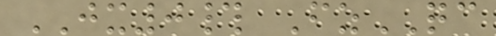JX0# FzQC
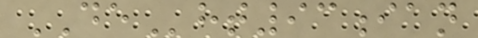DEht93ian
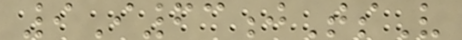9I63jTsV
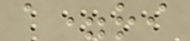a=ri
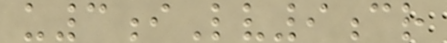u3iLv9cr
